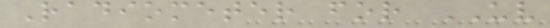Radiometer for UV
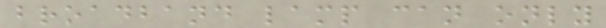broadband lamp can only
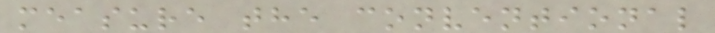measure the conventional
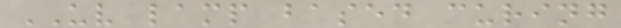UV lamp based curing
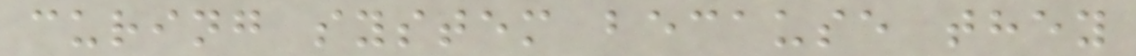curing system because they
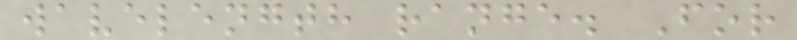wavelength range. For
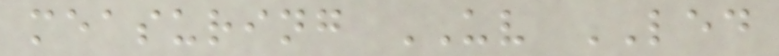measuring UV LED
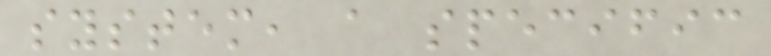system, a specific
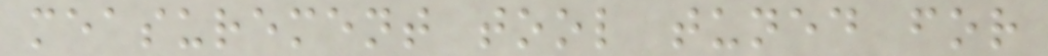measurement tool tuned for
